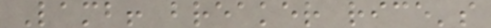Lamb! breaker rice's
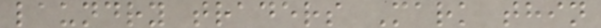laundry traders Mark thin
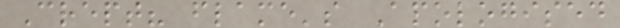Crept? flame's Apologised
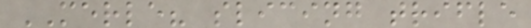MERLE? slicing trifle
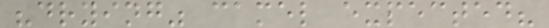"drying" camel expected?
